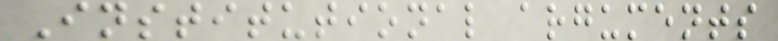Institutional arguments
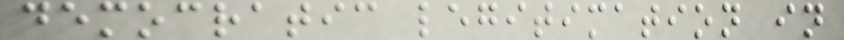democratic legitimation in
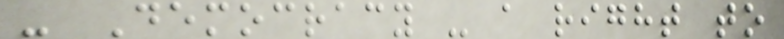- Democracy - a right to
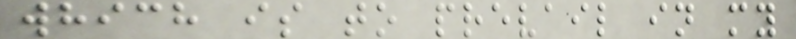which is to prevail in my
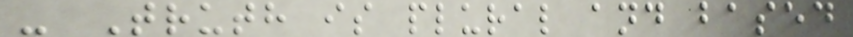- Truth is plural and based
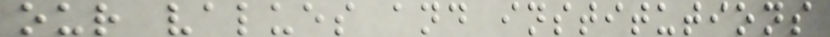our values and institutions
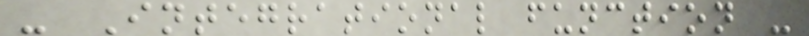- Integrational function -
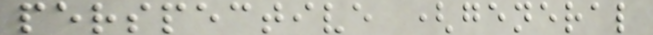perspective (general
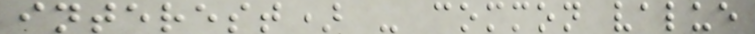interest) - common value
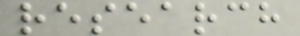research
